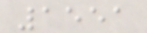1551
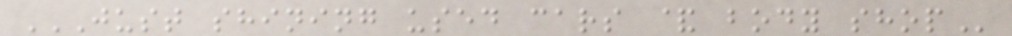JUST SHINING USED CARS & BODY SHOP
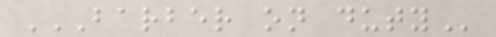BARBER ON DUTY
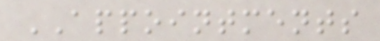APPOINTMENTS
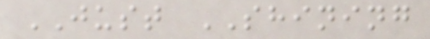JUST SHINING
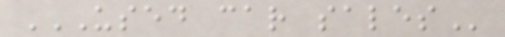USED CAR SALES
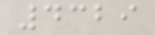4329
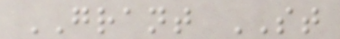GRANT ST
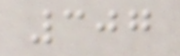307
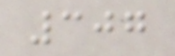307
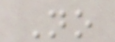No
